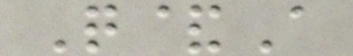Q&A
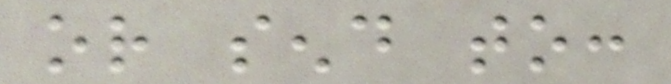or send to:
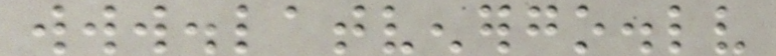www.latvenergo.lv
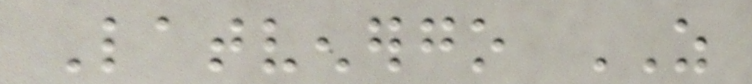Latvenergo AS
